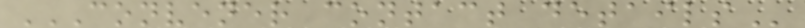CONVENER CONTACT DETAILS
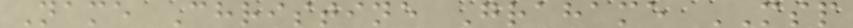Name Christine Grahame MSP
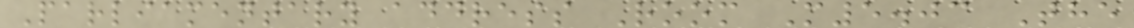Parliamentary address Room M5.03 The
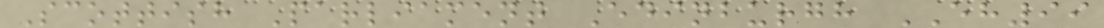Scottish Parliament Edinburgh EH99
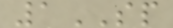1SP
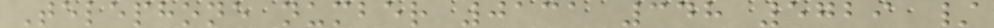Telephone number 0131 348 5729 /
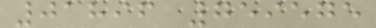01896 759575
